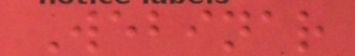Webinar
